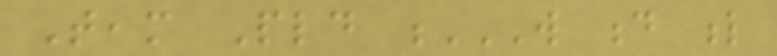Team Pld W D L
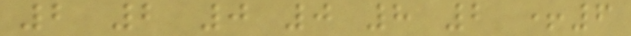2 2 0 0 8 2 +6
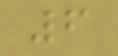6
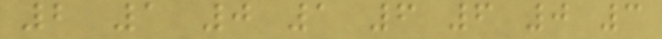2 1 0 1 6 6 0 3
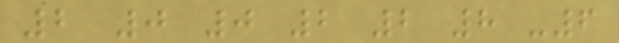2 0 0 2 2 8 -6
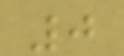0
